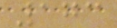173
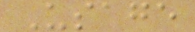Usage
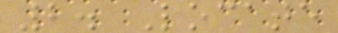2. Locate
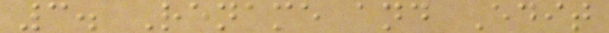3. Rename and Edit
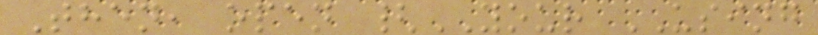Then, open {YOUR USING
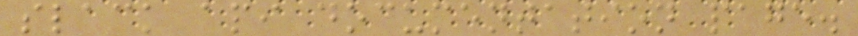slack api documentation page.
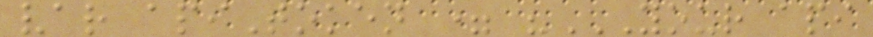var apiToken = "YOUR API
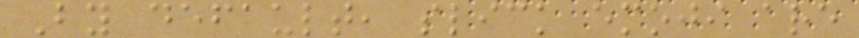By default, slick emoji are
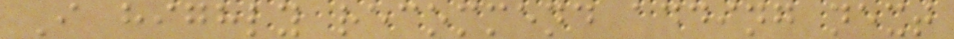I highly recommend adding next
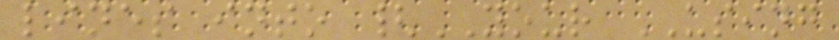lines into {YOUR USING
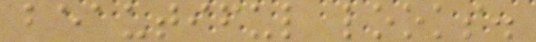beautiful looks.
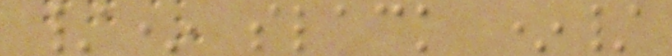/* slack */
